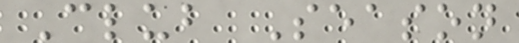Club Season
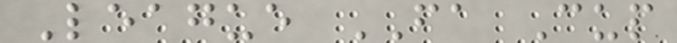League FA Cup
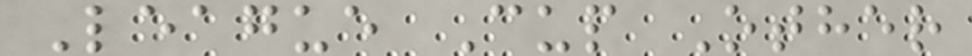League Cup Other
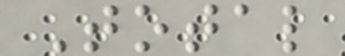Total
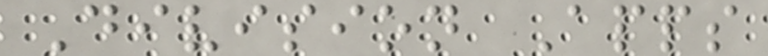Division Apps
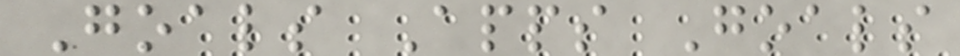Goals Apps Goals
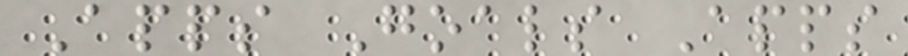Apps Goals Apps
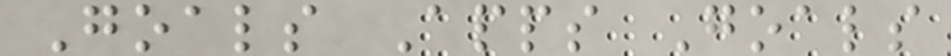Goals Apps Goals
